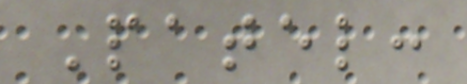Patel:
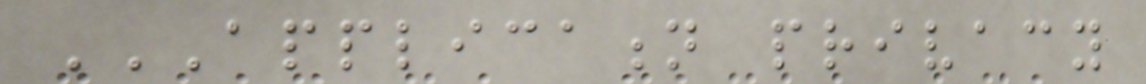APPLICATION PRIVACY
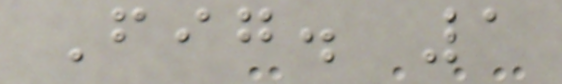Fig. 1
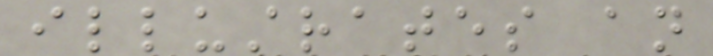illustrates an
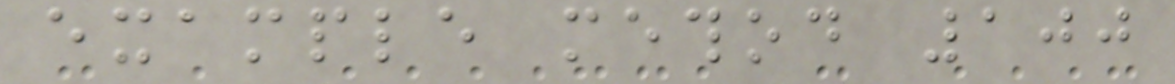example method 100
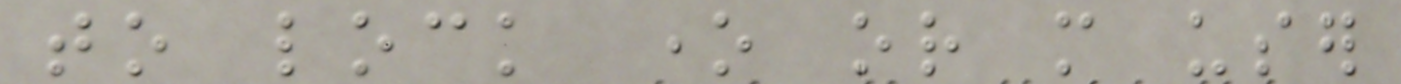to lock one or more user
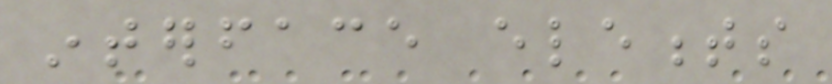interface elements
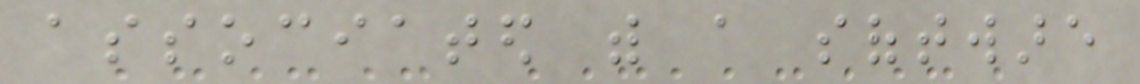associated with a software
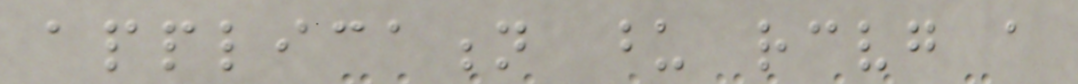application upon receiving a
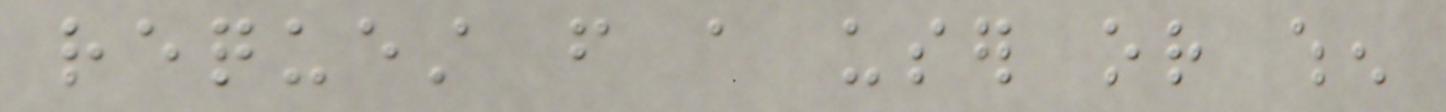request from a user or when
